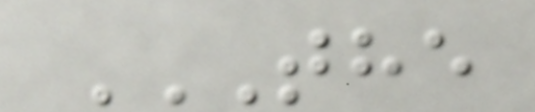THE
